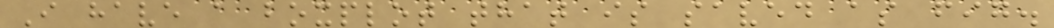I have a boxplot that is saved as fig.
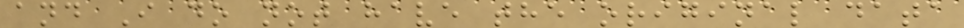and I do not have the original data
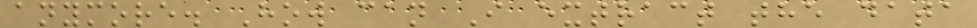anymore. How can I extract the data
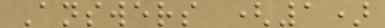Answers (1)
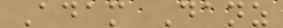Adam Danz
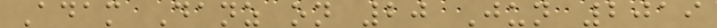Adam Danz on 20 Jun 2019
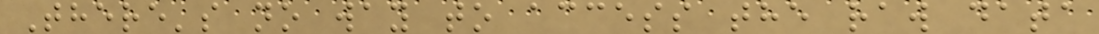There's no way to access the raw data
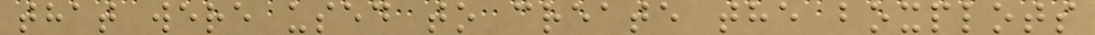that were used to create the boxplots
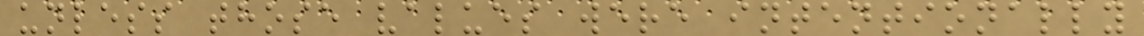unless those values were intentionally
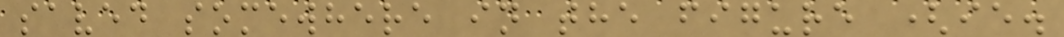saved somewhere in the figure (ie.
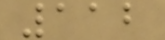112
